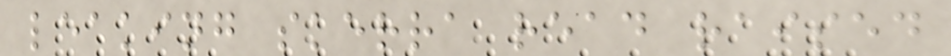leaking skerra read raised
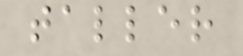taller
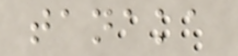tanaka
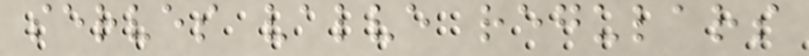serves valve regulars
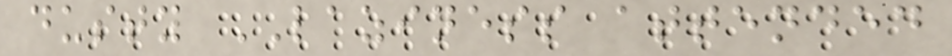dusty LAZINESS attended
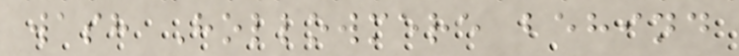wash Hollowmere behind
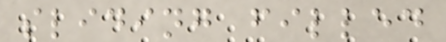sliding filled
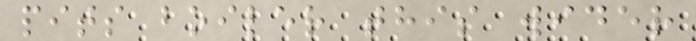pits boiler this wider
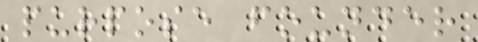purpose founder
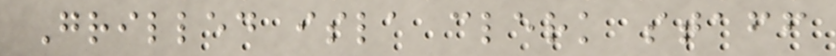Grilled isla clerk staff
